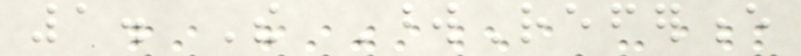1. The WordReference
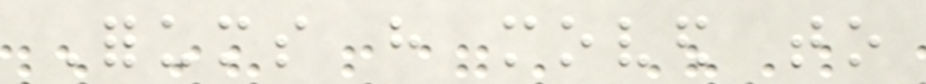Forums have moved to
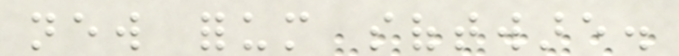new forum software.
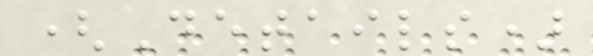(Details)
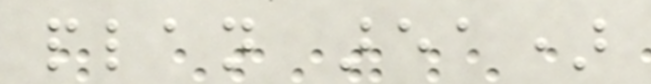plan area)
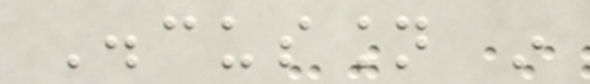Discussion in
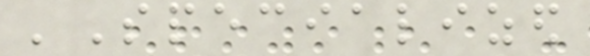'Specialized
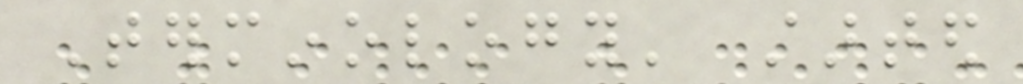Terminology' started
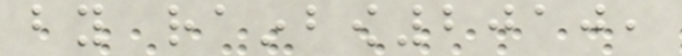by rainbow2010,
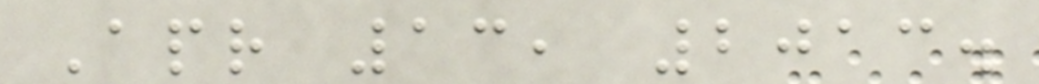Apr 13, 2013.
